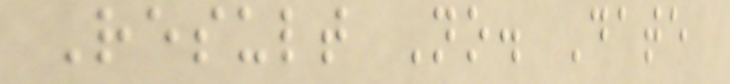Result No. Date
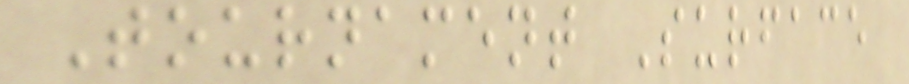Tournament Surface
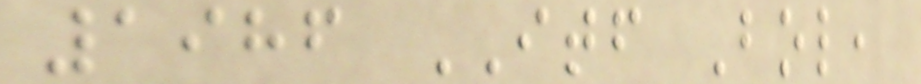1986 ITF Bol,
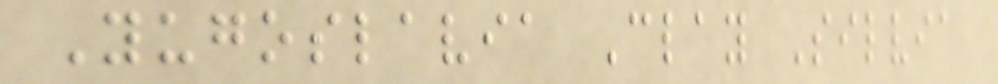Yugoslavia Clay Silvia
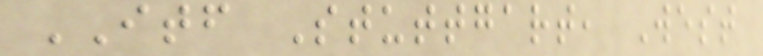ITF Stuttgart, West
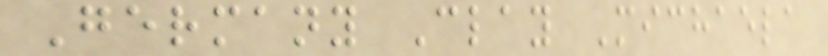Germany Clay Michaela
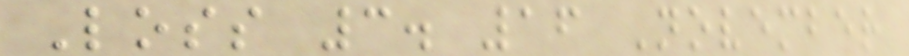Loss 3. 16 November
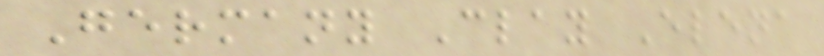Germany Clay Elena
